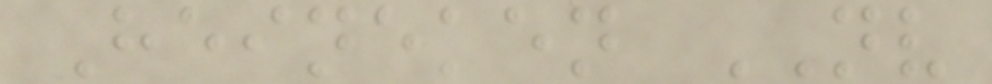Heineken NV
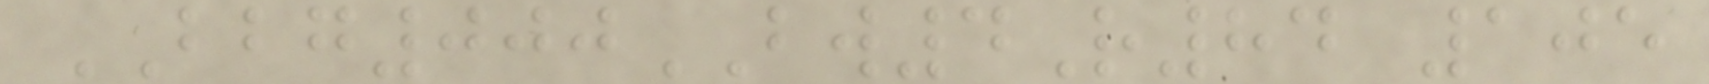BBG000BW4R84 105
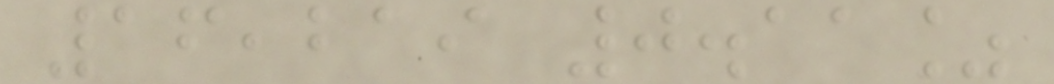16,219 0.11%
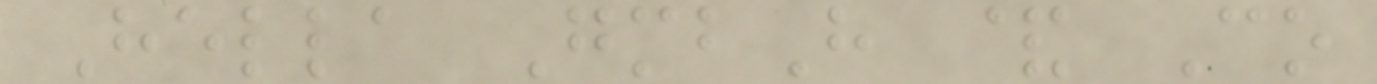Hella GmbH & Co
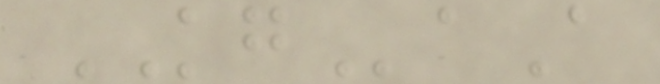KGaA
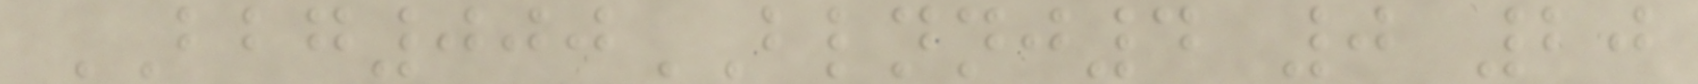BBG000BLNNJ4 0 20
